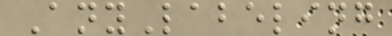AnyLabeling
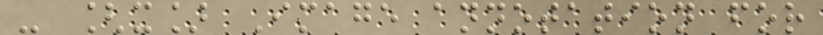- [x] Image annotation for
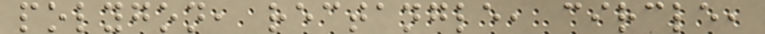polygon, rectangle, circle,
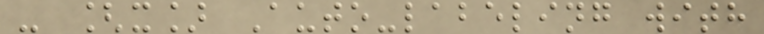- [x] Auto-labeling with
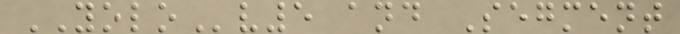YOLOv5 and Segment
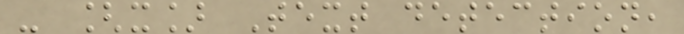- [x] Text detection,
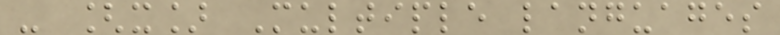- [x] Multiple languages
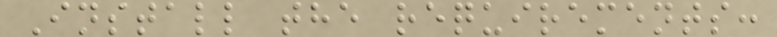Install the requirements:
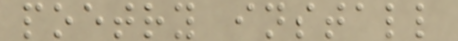poetry install
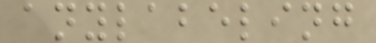anylabeling
